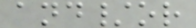and/or
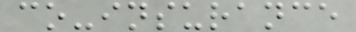co-insurance
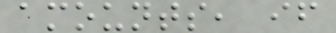amounts, if
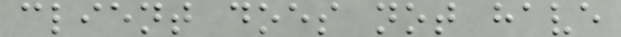client does not have
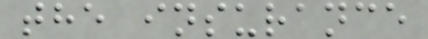the insurance
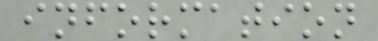information
